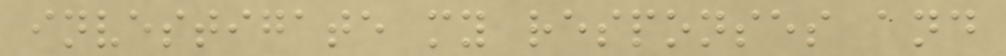investigate my responses and
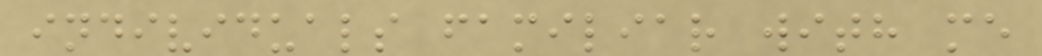individuals familiar with me
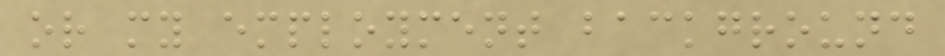or my employment background
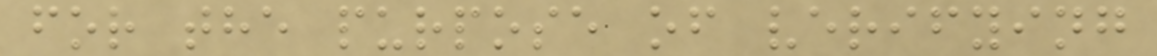for the purpose of verifying
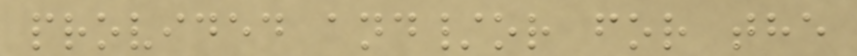provided and/or for the
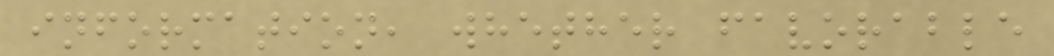information, whether favorable
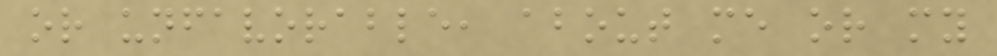or unfavorable, about me or my
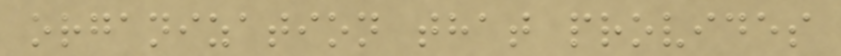organization that provides
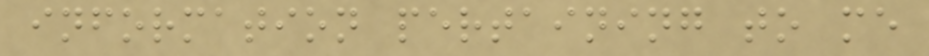information pertaining to me
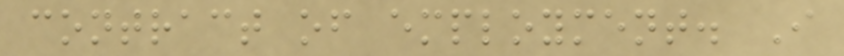contract of employment. I
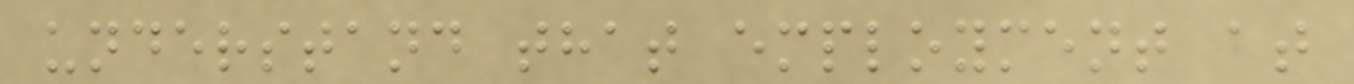understand that employment at
